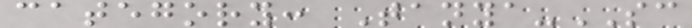category: Tanya-SC
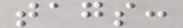tags:
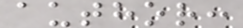author:
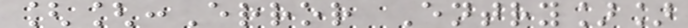[[:Error Entry]]
